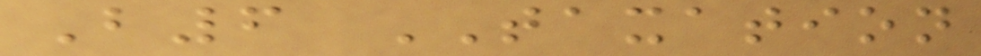B6 TAXATION
